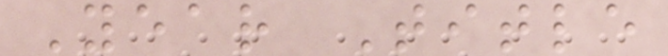Year Title
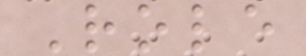Role
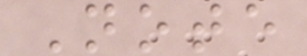Note
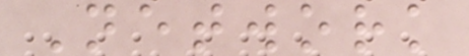Network
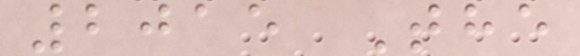2015 The
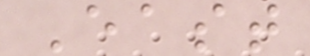East
